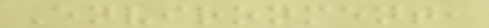Environment,
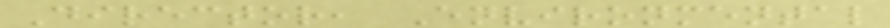Director, Environmental
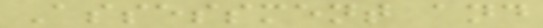Assessment and
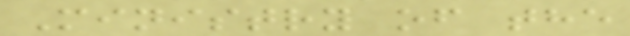Ministry of the
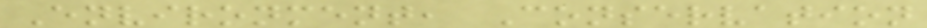Environment, Conservation
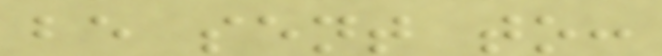be sent to:
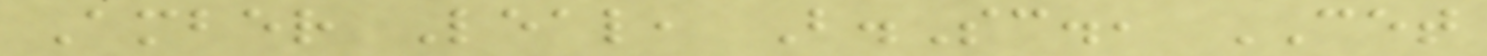Amber Leal, B.Sc., CET
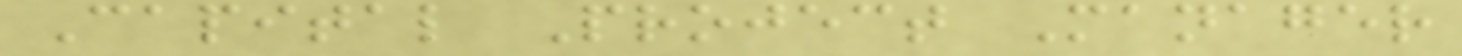Capital Project Manager
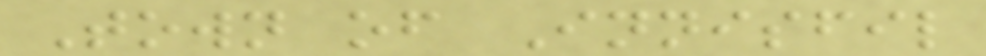Town of Innisfil
